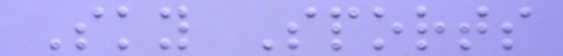Sky Sports
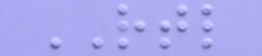RTL
